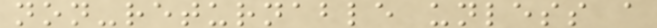non-returnable unless a
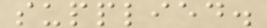supplied.
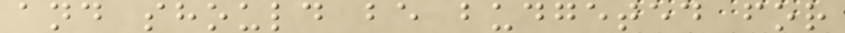and should be budgeted for
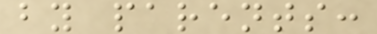by parents:
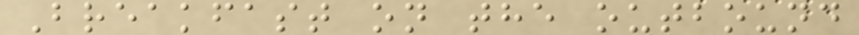Breakfast on the outbound
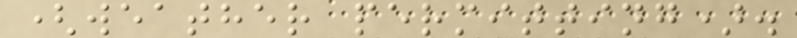(weather permitting).
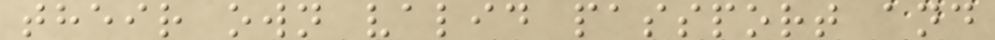their own valid passport and
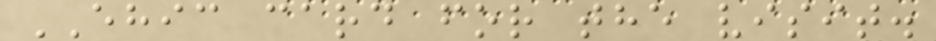EHIC card for the visit.
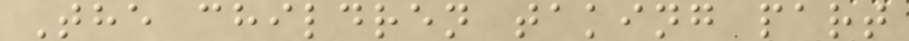The children taking part
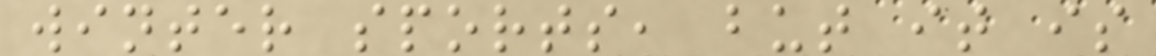winter sports, but it is
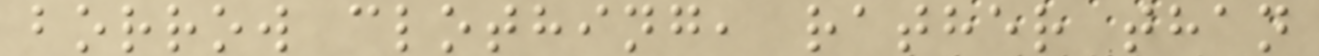borrow clothing, rather than
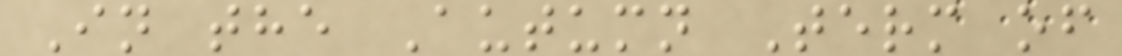In the Autumn Term of
